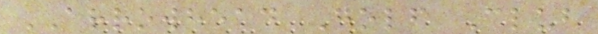ARROWHEAD Golf Club
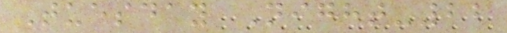Tuesday Night-22
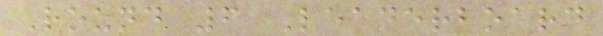Round 6 Leaderboard
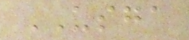USGA
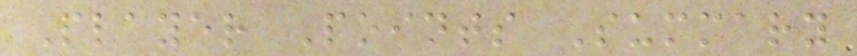Player Points Summary
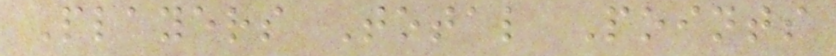Players Total Points
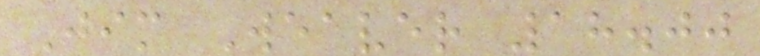Jim Weaver 18.00
